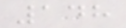148
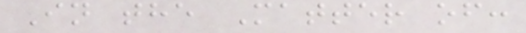In the Matter of:
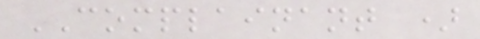COMPLAINANT )
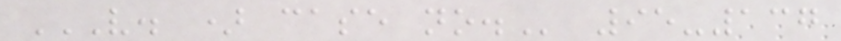V. ) CASE NO. 95-137
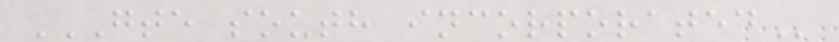GTE SOUTH INCORPORATED
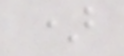)
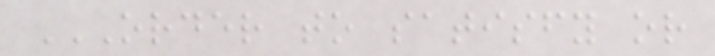ORDER TO SATISFY OR
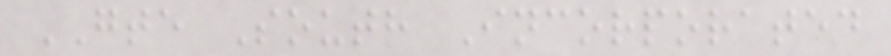GTE South Incorporated
